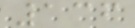136
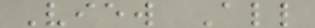View All
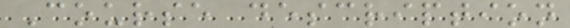Course description
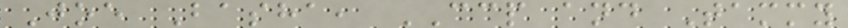Joe Basha, CCP and Tammy
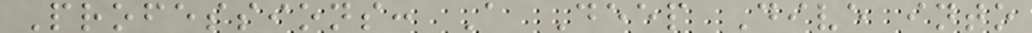Professions: A Deep Dive into
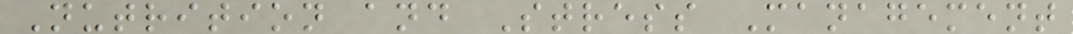Nutrition and Stress Management
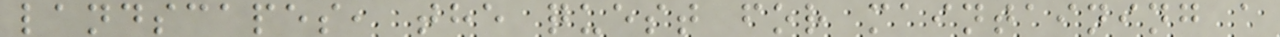landscapes, the quest for maintaining a
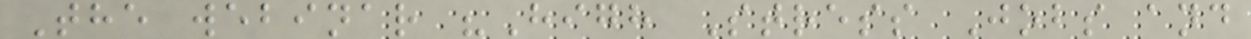The webinar "High Stress Jobs and
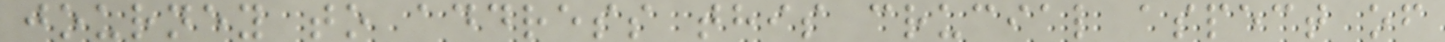journey to address this crucial aspect of
